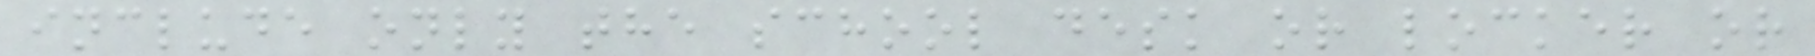include only the school desk or locker or
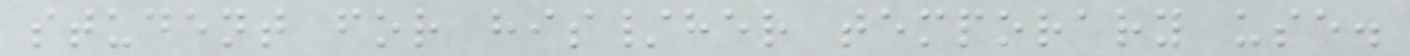student for his/her temporary use.
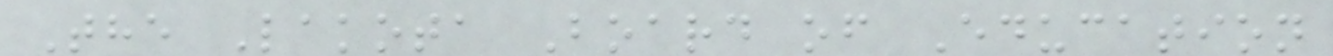The Lakota Board of Education
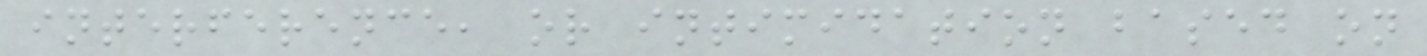interference, or intimidation based on
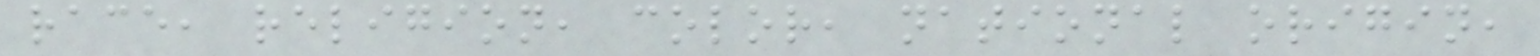race, religion, color, national origin,
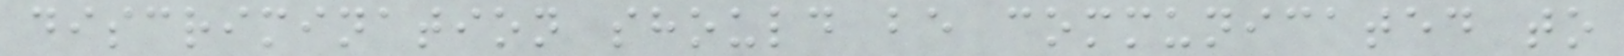discrimination should be communicated to
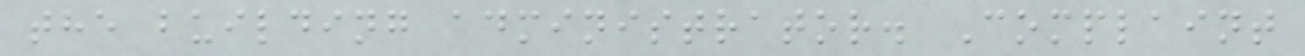the building administrator. Complaint
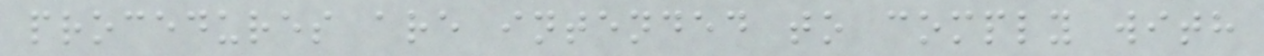procedures are intended to comply with
